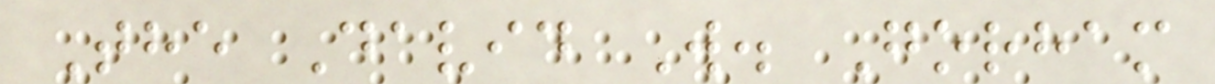The David W. Gorham
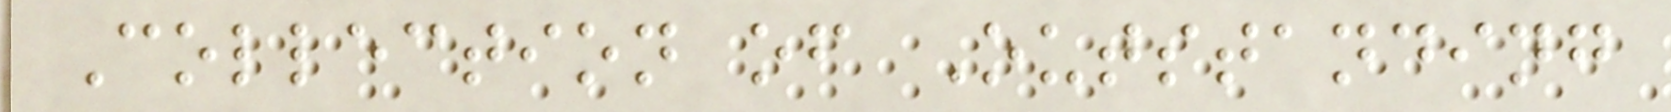Collection of Outstanding
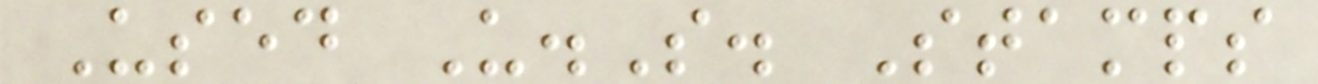Used U.S. Stamps
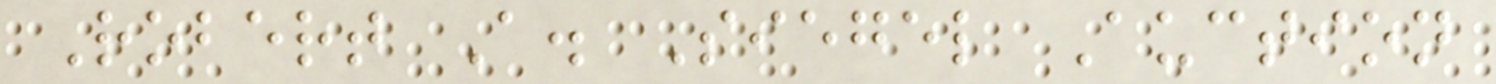Robert A. Siegel Auction
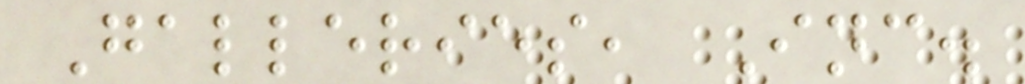Galleries, Inc.
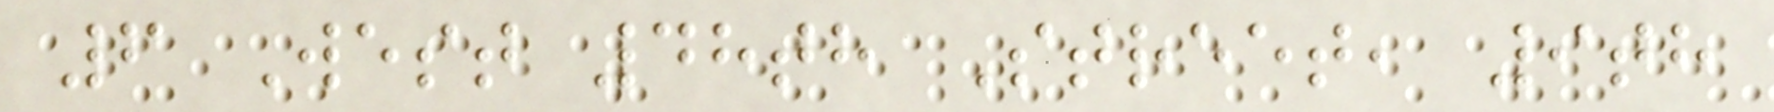6 West 48th Street, 9th
